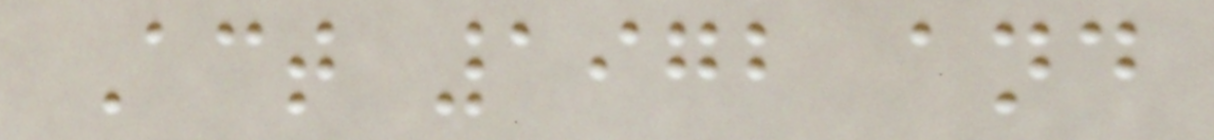Act 1972 and
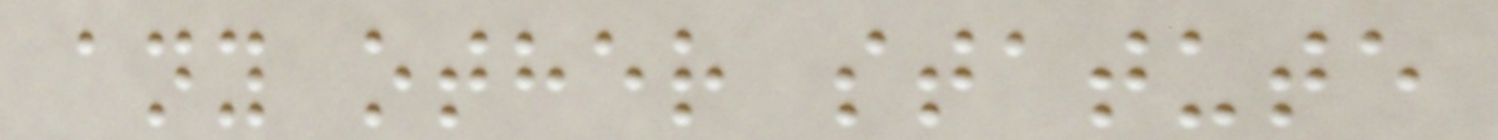any other statute
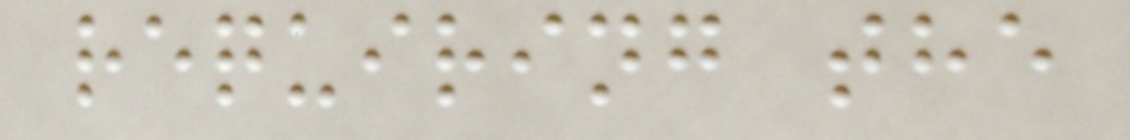requiring the
